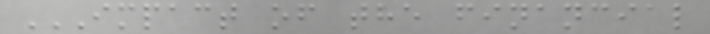IMPACT OF THE FINANCIAL
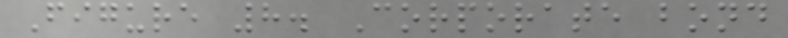Figure 8. Corporate bond
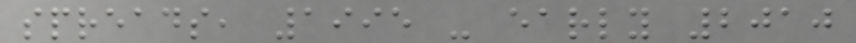spreads, 1995 - early 2010
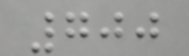700
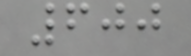600
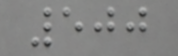500
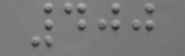400
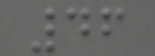46
